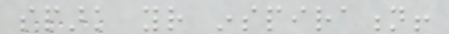spark your inspiration!
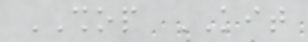SHOP KIT
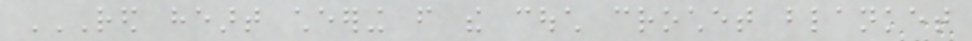RED HEART CHEERING FROM THE COUCH CROCHET BLANKET
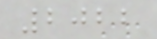2022
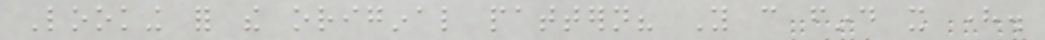Looking for the original pattern? You can find it here.
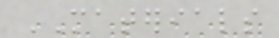MATERIALS
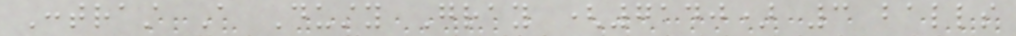Contrast A Dusty Gray (7140) 3 balls
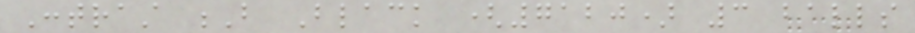Contrast B Black (7120) 3 balls
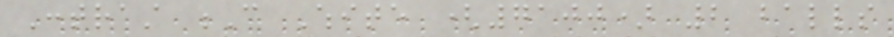Contrast C White (7100) 2 balls
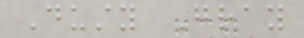Dusty Gray
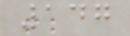147
